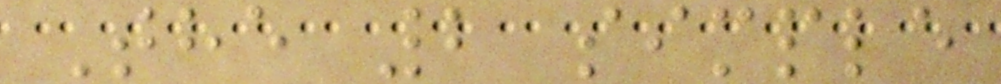The 2 simple
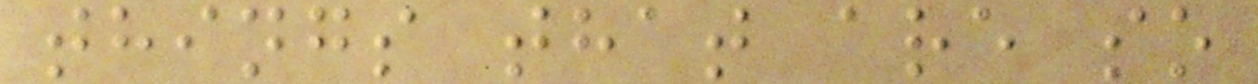things that are so
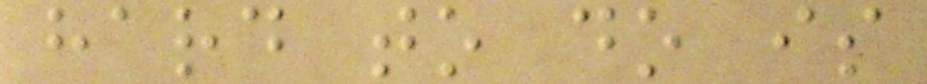hard to do is
